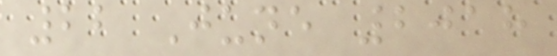22 June 2018
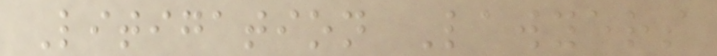Litigation Lawyers
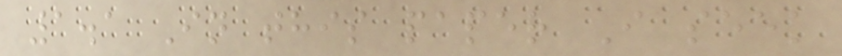1.1 In this paper I seek
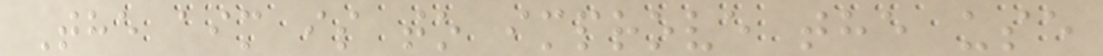The aim is to improve the use
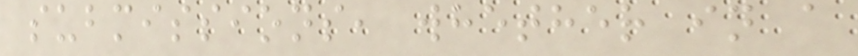submissions, whether in a
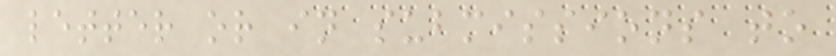letter or in submissions to
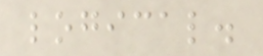logical.
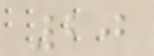20
